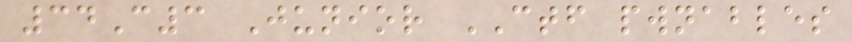34C3 Junior CTF pwnables
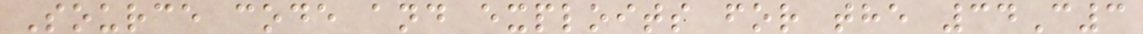Source code and exploits for the 34C3
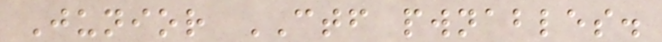Junior CTF pwnables.
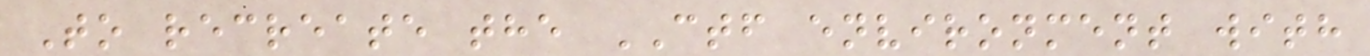To recreate the CTF environment with
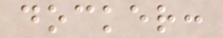docker:
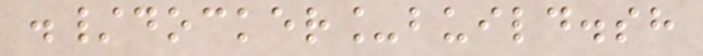./docker_build.sh
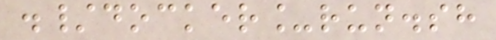./docker_run.sh
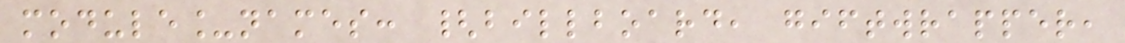module_names: {billboard, giftwrapper,
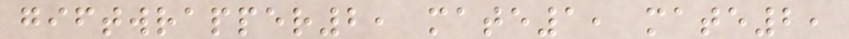giftwrapper2, mate1, mate2,
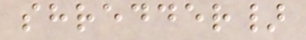shredder}
